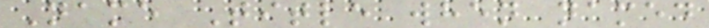Name Title when named
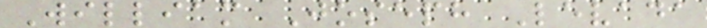William Joseph Levada
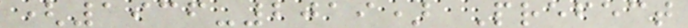(1936-2019) Prefect
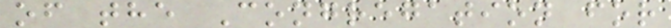of the Congregation for
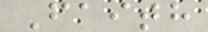Faith
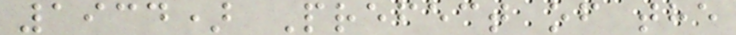1934) Prefect of the
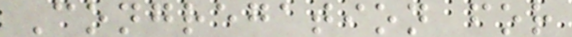Congregation for
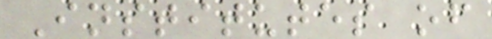Institutes of
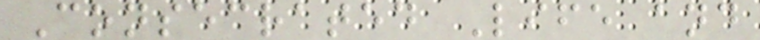Consecrated Life and
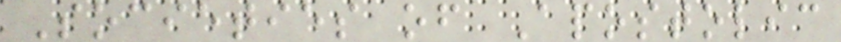Societies of Apostolic
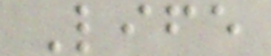Life
